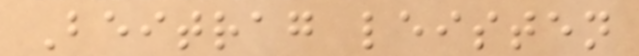Beitrag leisten
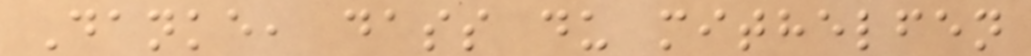Danke, dass du mithelfen
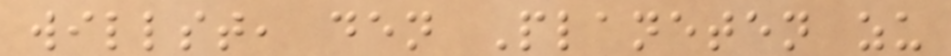willst, den Planeten zu
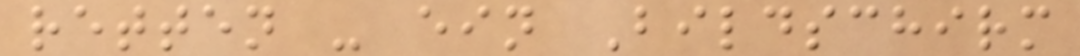retten - ein Bildschirm
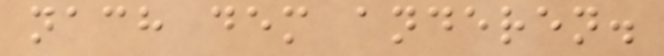nach dem anderen.
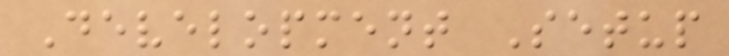Development Setup
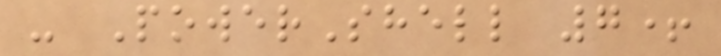- PowerShell 7+
